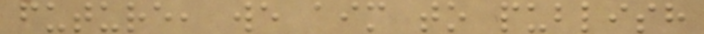future, we aim to publish
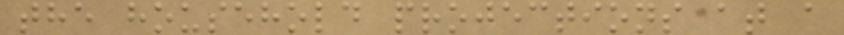the household projections at a
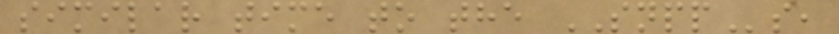similar time to the SNPPs,
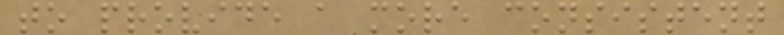to provide a more consistent
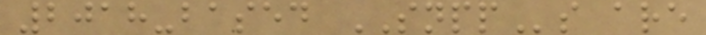2018-based SNPPs are
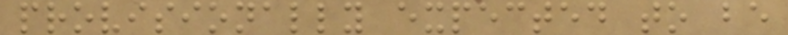provisionally expected to be
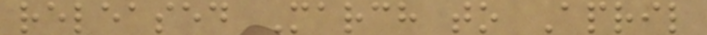released March to April
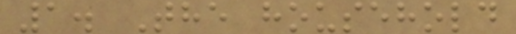1. The household
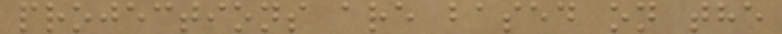projections are based on the
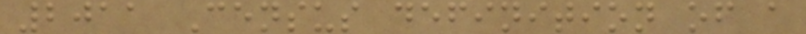2011 Census definition of a
